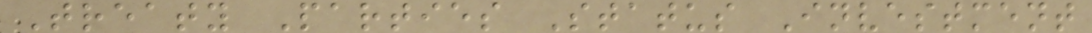Treaty Parties Status Investment
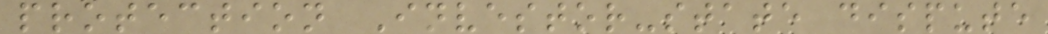protection Investor-state dispute
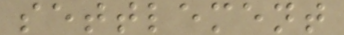settlement
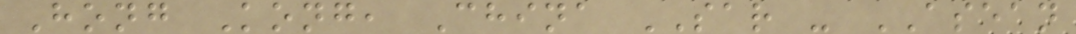Hong Kong, China SAR - ASEAN
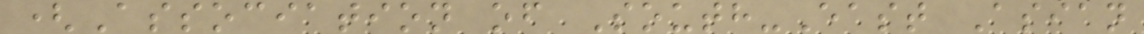(Association of South-East Asian
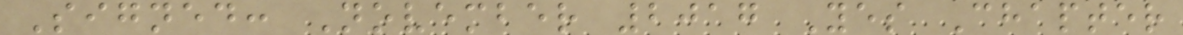Signed: November 2017 Yes Chapter
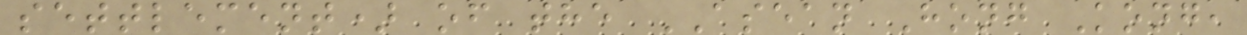settlement) of the ASEAN Hong Kong,
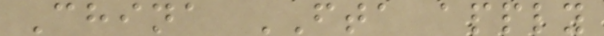China FTA apply
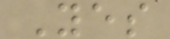Yes
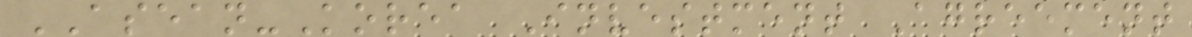ASEAN-Korea Investment Agreement
